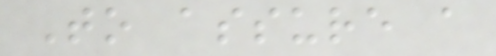To assure a
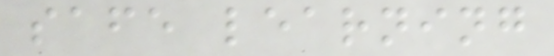safe learning
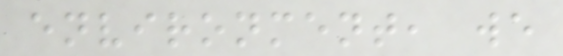environment, we
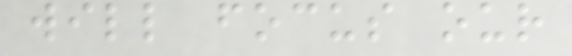will focus our
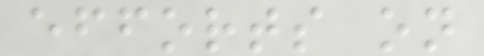efforts on
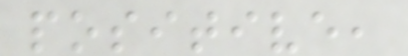positive,
